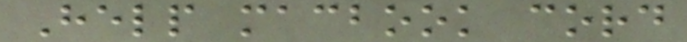Help macbook cord
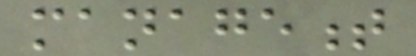management
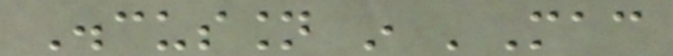Discussion in 'Mac
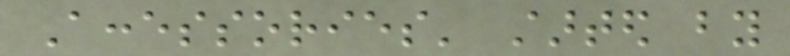Accessories' started by
